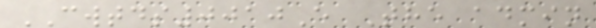CWTDS0010E The admin
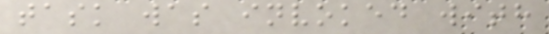task was invoked with
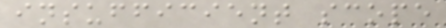insufficient scope
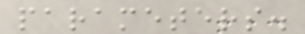parameters.
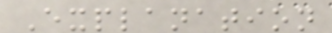Explanation
